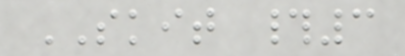SKIT #3
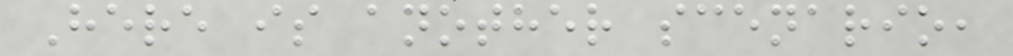Here is another scenario,
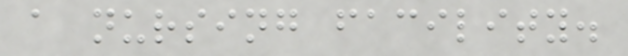a nursing facility.
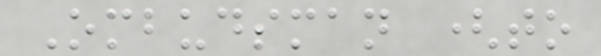Ombudsman (to
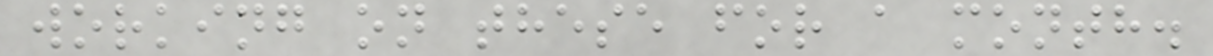working on these for a month.
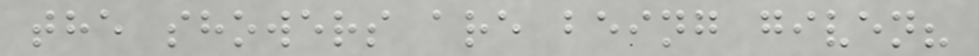the showers are being given?
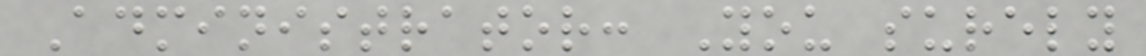Administrator: You surely
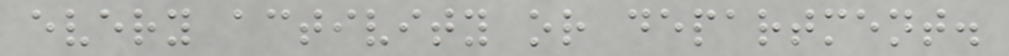every activity or department.
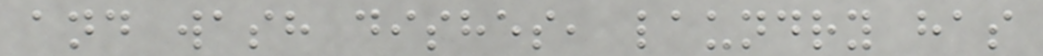and wash dishes, laundry has
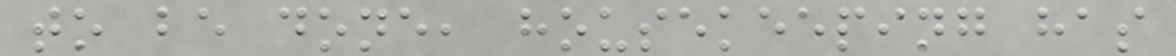to be done, housekeeping has
